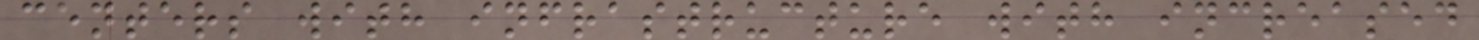centers with infrastructure with increased
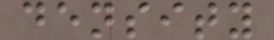density
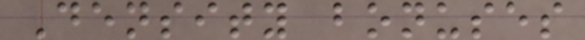Density bonuses
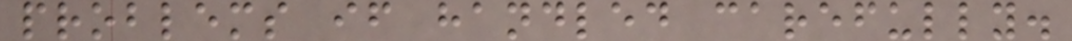problems if handled carefully.
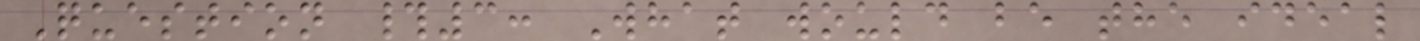Question #3: What would be the ideal
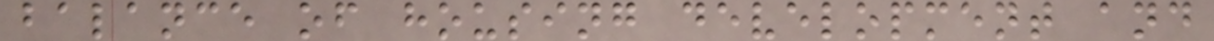balance of housing development and
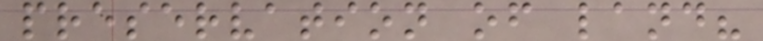preservation of land?
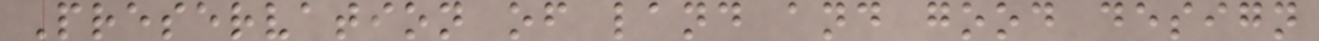Preservation of land and good design
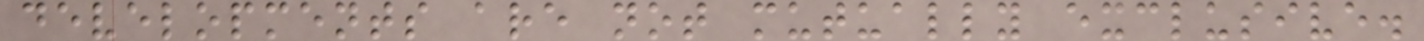developments are not mutually exclusive.
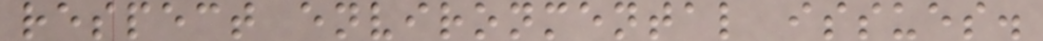respect environmental issues.
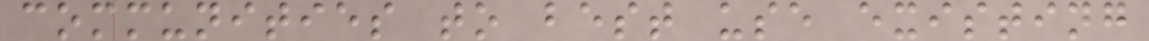communities to best use existing
